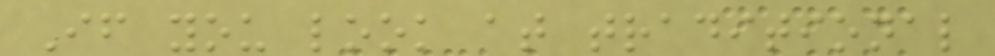If you look at traditional
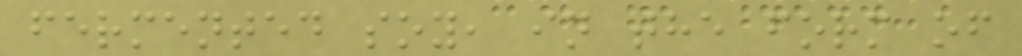fermented soy, in the form of
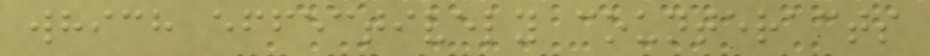which effectively counteracts
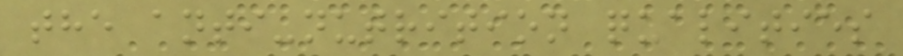the anti-nutrition qualities
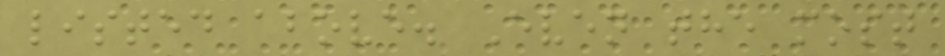listed above. Even the most
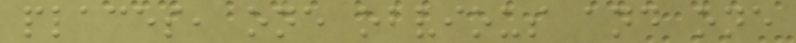places, one obvious and one
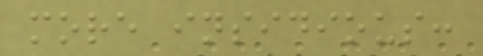more insidious:
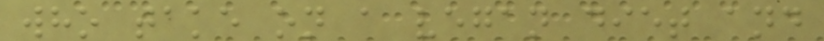who take on a vegan diet and
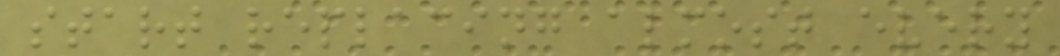start replacing almost every
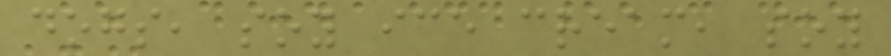dogs, soy ice cream, soy
